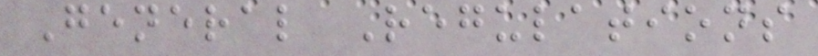General Regulations
